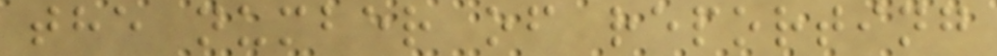the number of reporting
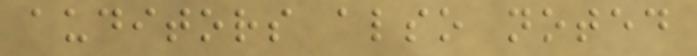auditors also noted
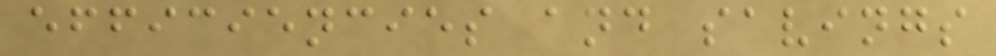efficiencies and savings
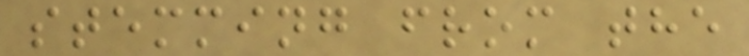stemming from the
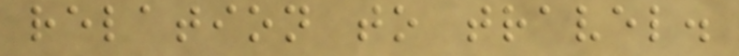relation to travel.
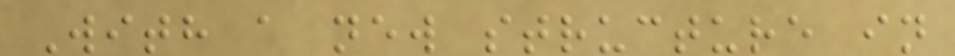With a new structure in
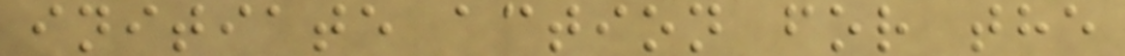initiate action for the
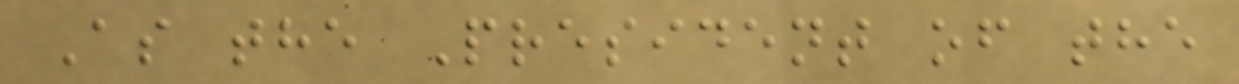As the President of the
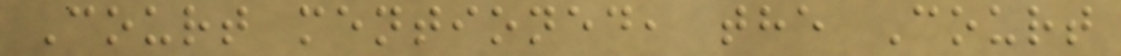Court mentioned, the Court
